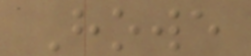Howe
